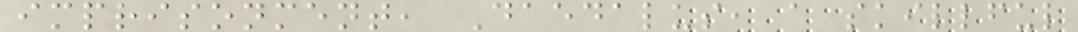imprisonment, Daedalus, a skillful
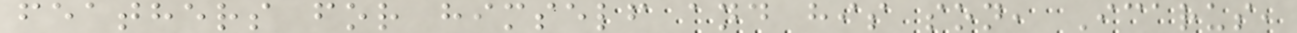feathers for himself and his son, Icarus,
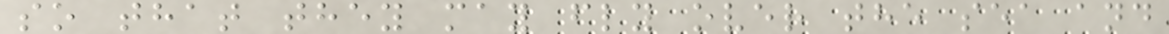so that they may fly over the sea and
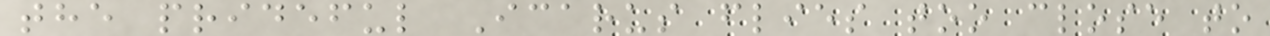the prideful Icarus flies too close to
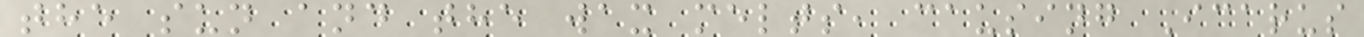the sun and the wax melts, causing Icarus
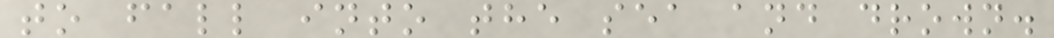to fall into the sea and drown.
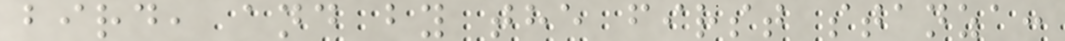bird, and by the first stanza:
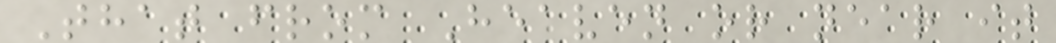That from Heaven or near it
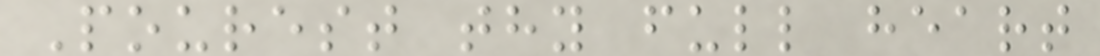Pourest thy full heart
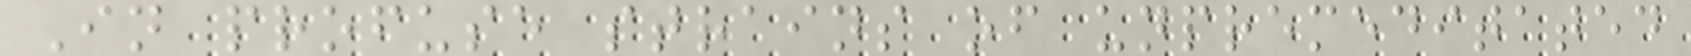In profuse strains of unpremeditated
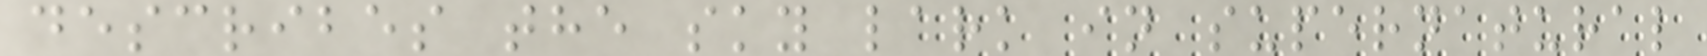describes the sky lark in supernatural
